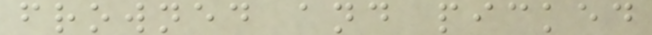frowned and picked
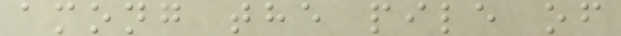among the pile of
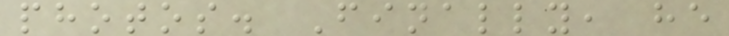photos. Finally, he
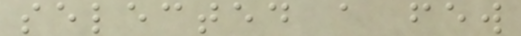selected a few
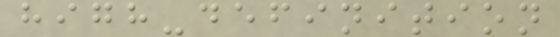high-definition
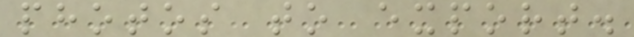photos to export.
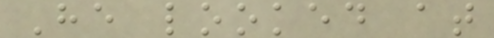He looked at
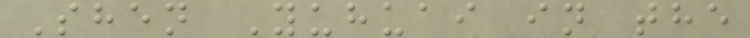Shen Yuhuai in the
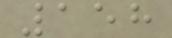158
